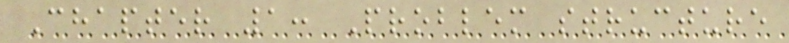Chapter 1: Problem structure
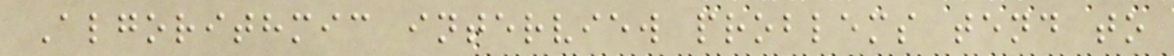Algorithmic interview problems tend to
